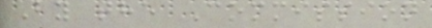By the Commission
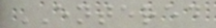ENTERED
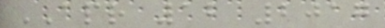APR 12 2017
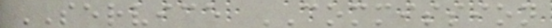SERVICE COMMISSION
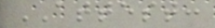ATTEST:
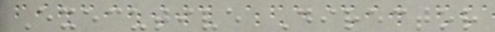Executive Director
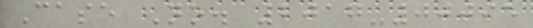Case No. 2017-00095
